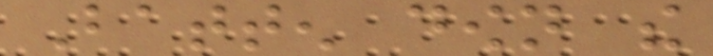Batten down the
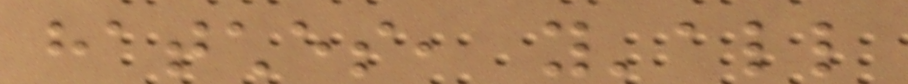hatches, y'all
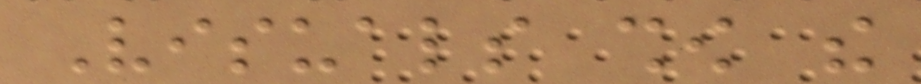Visuals show the
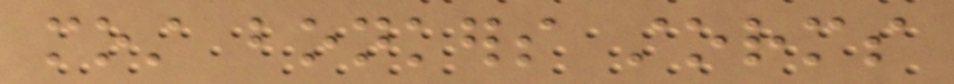most bonkers storms
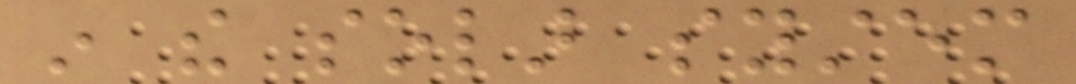in the solar system
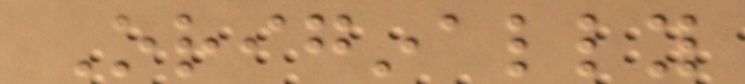Originally
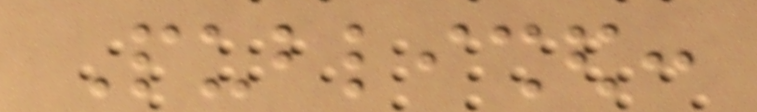Published:
